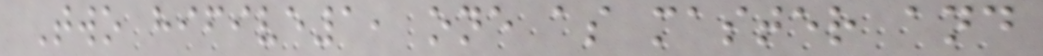Two hifive1, one as master and
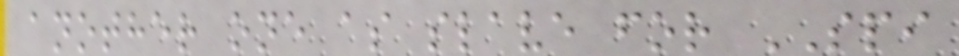another one as slave for SPI
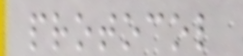protocol
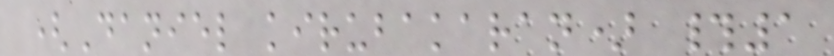(Daniel kirubakaran) #1
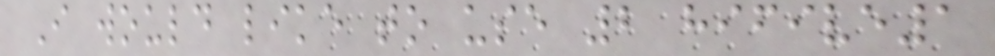I would like to use 2 hifive1
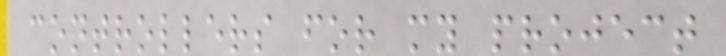controllers for my project
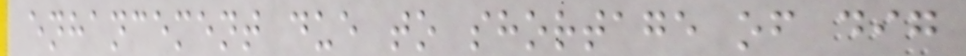enhancement due to shortage of dig
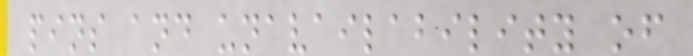pins and unavailability of
